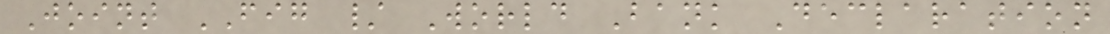Joint FIG / World Bank Declaration
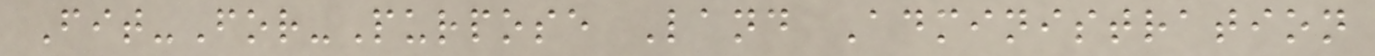Fit-For-Purpose Land Administration
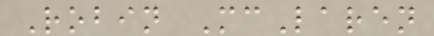Robin McLaren
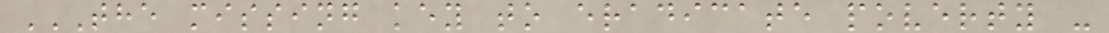THE MISSING KEY TO ERADICATE POVERTY -
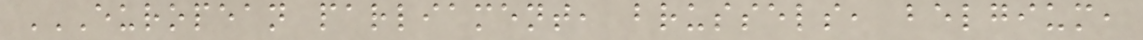EUROPEAN PARLIAMENT, BRUSSELS, BELGIUM,
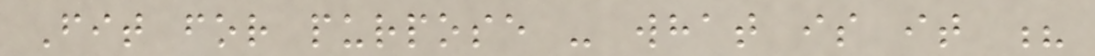Fit for purpose - what is it ?
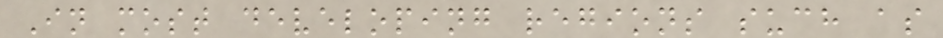In most developing regions such as
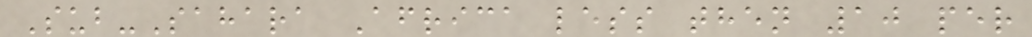Sub-Sahara Africa less then 10 per
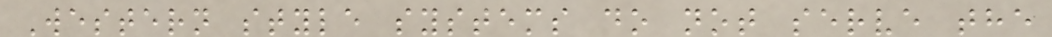Western style systems do not serve the
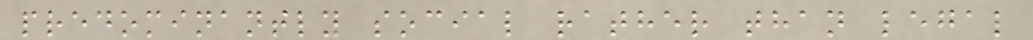predominantly social rather than legal
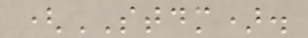(STDM).
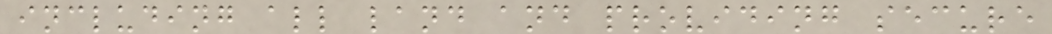including all land and providing secure
